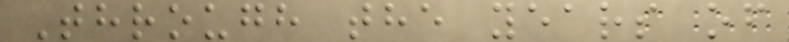Through the years of
